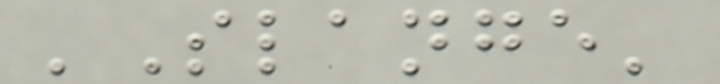'Slange'
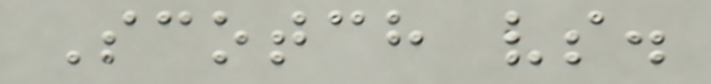Scotch vs.
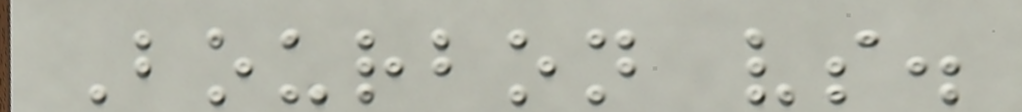Bourbon vs.
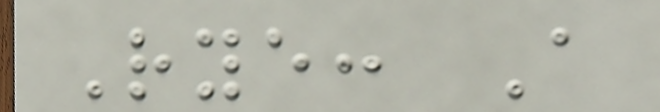Rye: A
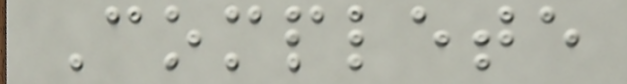Complete
